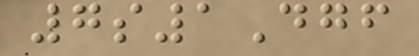7s1Dgf
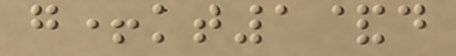g+kt1&d
